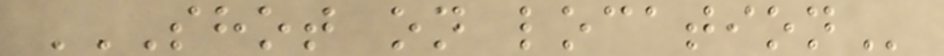SHOT ON LOCATION
